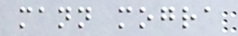mann mogra
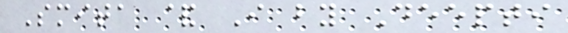Smita & I by Deepti
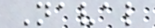Naval
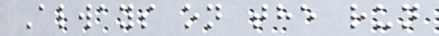Always on the run
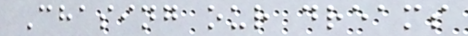Chasing our dreams
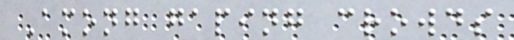Among gaping crowds
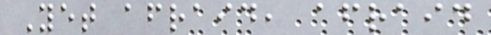Yet afraid, afraid
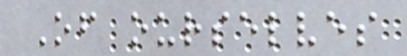Of ourselves
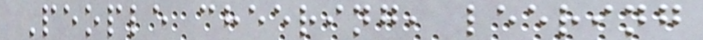People cheering, leering
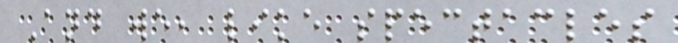And we, like spectacles
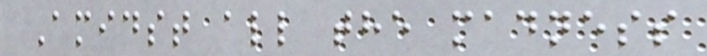Amidst all the madness
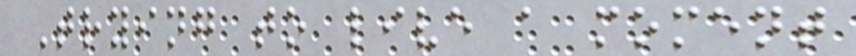Trying to live a moment
